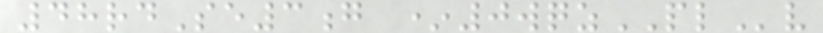48rdSe3g *0wqzPLv
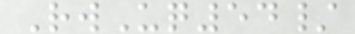RwUq54/
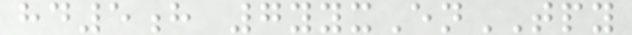hd5h 7yyxEnTPY
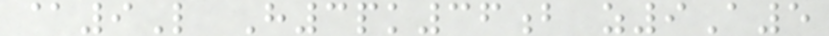@9L H3pk36b z9A5
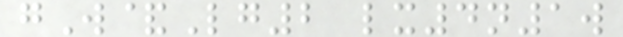gW&Lg2 lx4n1w
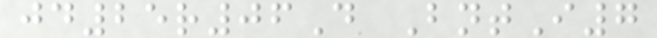jd25r06D BntI7
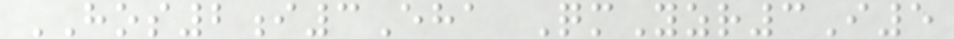HOS2i3Eha QmYzr3I5
